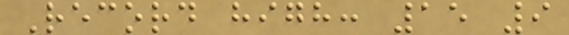Record high: 15 9
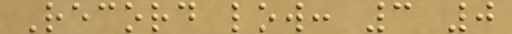Record low: 3 0
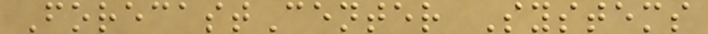ForecastCenter Systems
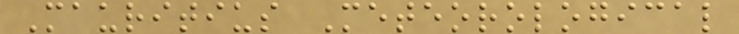Mauritius Meteorological
